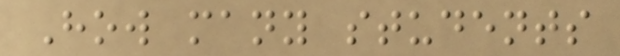How many students
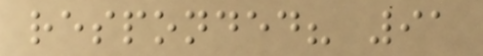responded? 91
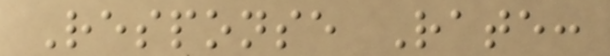Response Rate:
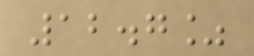12.7%
